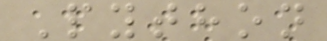Python
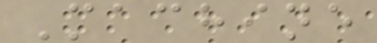Machine
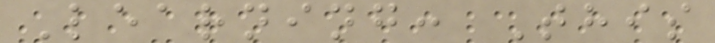Learning: This
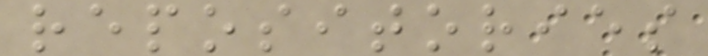repositories
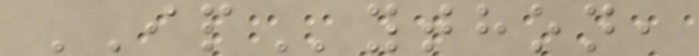IPython,
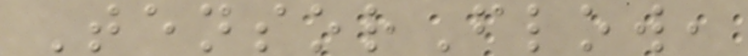TensorFlow,
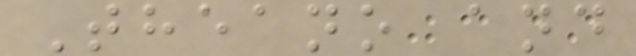Theano and
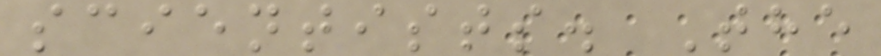scientists. The
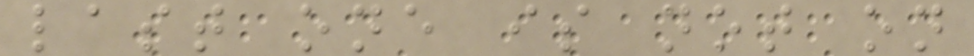last one is not on
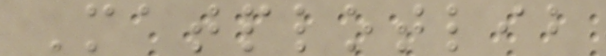Matplotlib
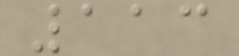113
